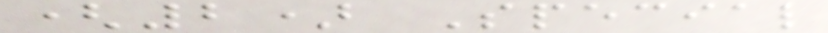(2) Special
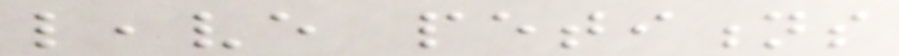leave petitions
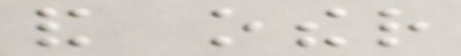and other
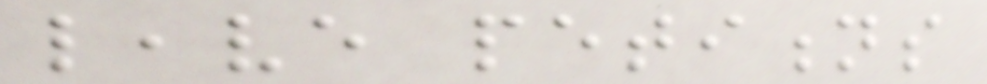leave petitions
